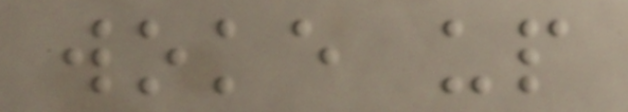woke up
